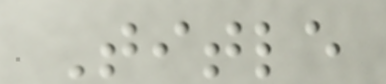Title
